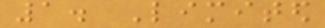1. Limited
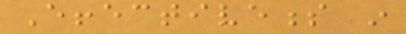Effectiveness in
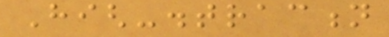High-distraction
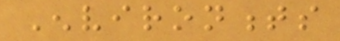Environments
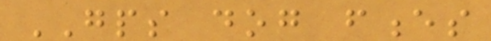GPS dog fences
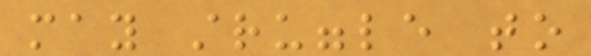may struggle to
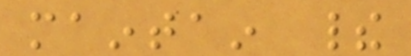maintain their
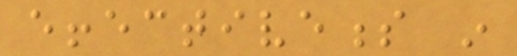effectiveness in
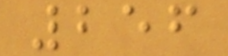256
